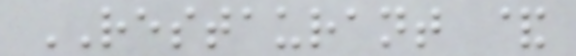RESTAURANT &
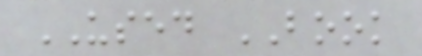USED BOOK
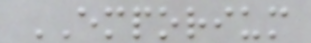EMPORIUM
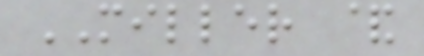MILLER &
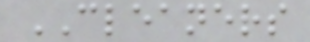CLEANERS
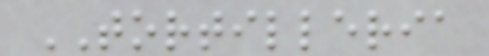TORTILLERIA
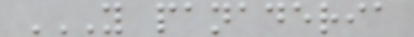Y PANADERIA
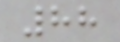88
